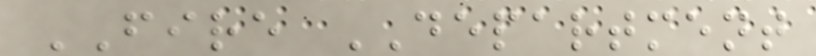FIRE DEPARTMENT
